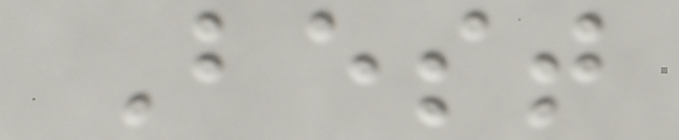Best
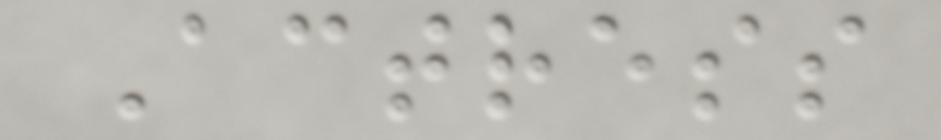Actress
